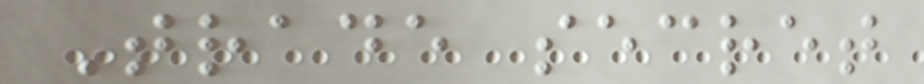Trade secret
